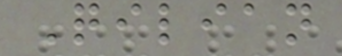Qilian
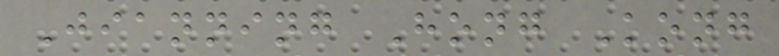Jianning Hong Kong
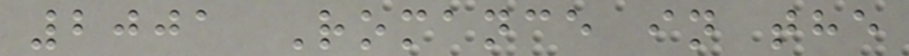2001 Romance in the
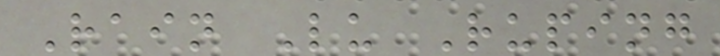Rain Lu Ruping
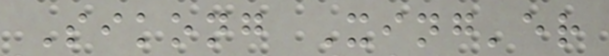Sikong Xing'er
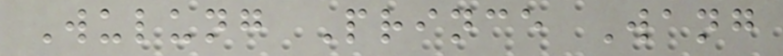Wulung Prince Wang
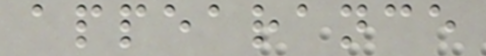appearance
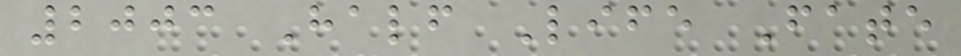2003 Half Life Fate
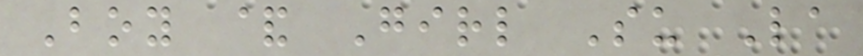Boy & Girl Su La
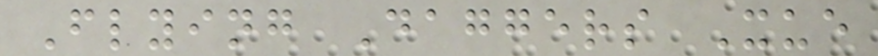Flying Daggers Xue
